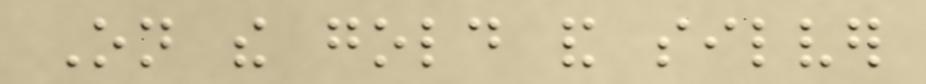On the gold and silver
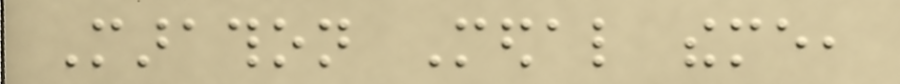Marathon Medal theme,
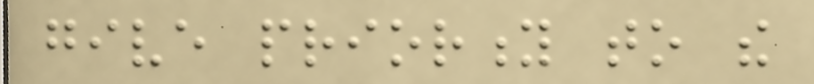give priority to the
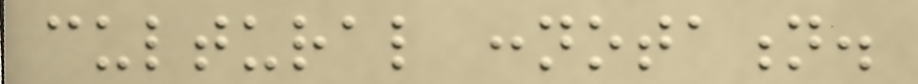cultural connotation.
